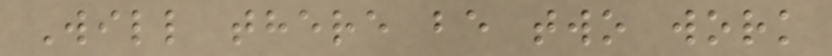Will there be two work
